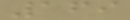169
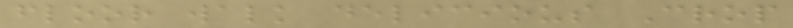floor walk delicious Crop
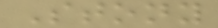Stony
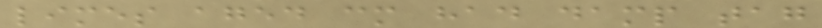limes aged cm had damp tag
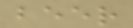beer
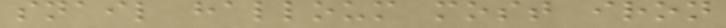snail halloum most iron
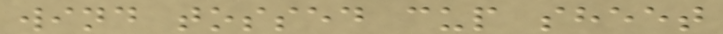wind tossed cup sheet
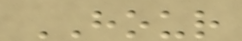HOUR
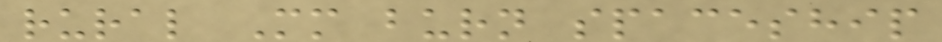rural Mm burn spaceship
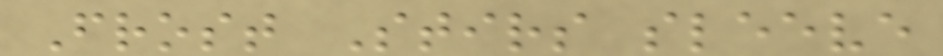Frost Stirs sleeve
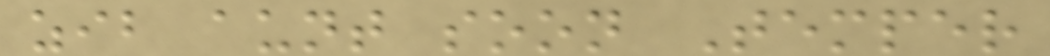zib aunt soon Temper
